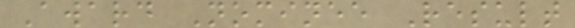Award Nominee Result
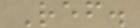Ref.
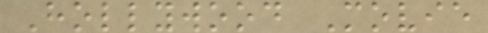Hollywood Movie
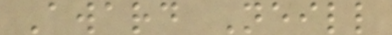Award Neill
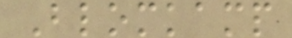Blomkamp
